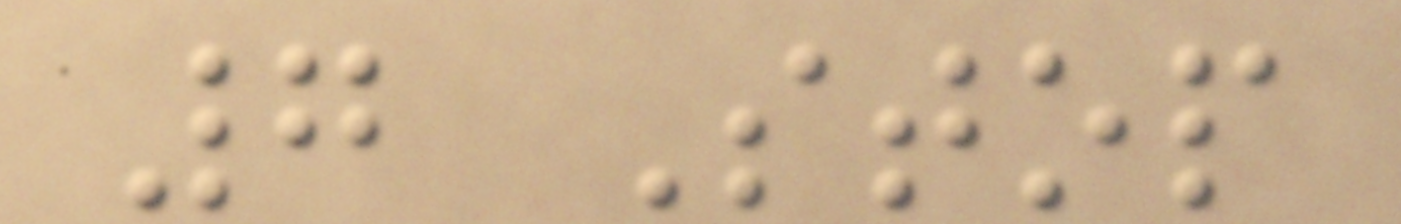7 Stop
